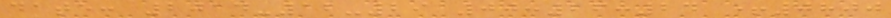date: 2014-12-29 00:26:24 +0800
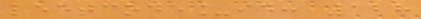leetcode_id: 128
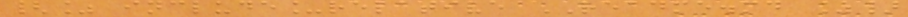{% include_relative README.md %}
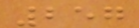257
